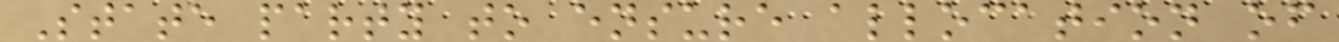State party to ensure allocation of
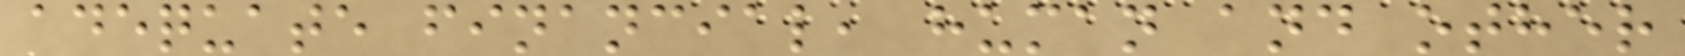adequate financial, human and other
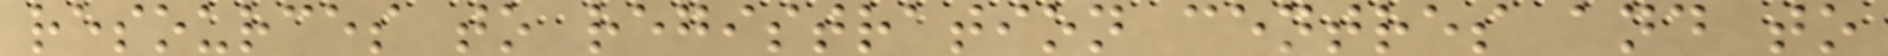resources to registration centres and to
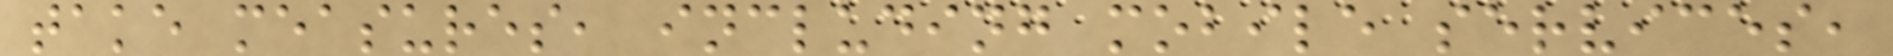take measures, including mobile services,
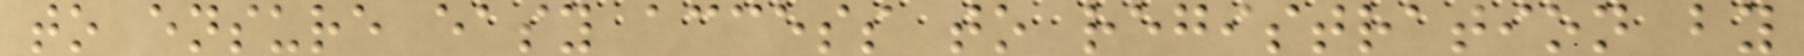to ensure easy access to registration by
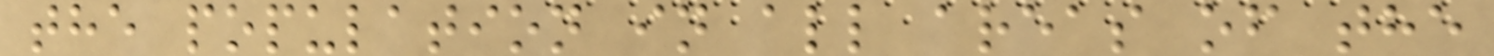the population in all areas of the
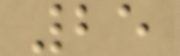25
